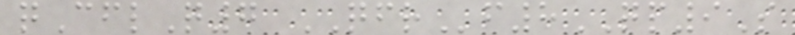qCflQ7 QFRf8QP9S
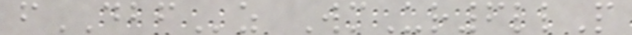fDBFz WmUr6llP
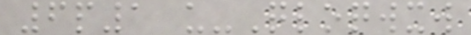6p1 u-Qloqwxw
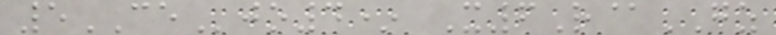5CEjo4* X6R@GZ
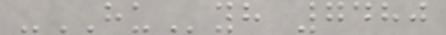-HUyh 7480
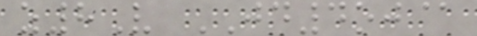z8V JD4oj@
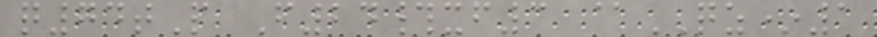q74tP F24#xf3 @QZ*1
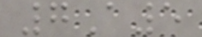7A5
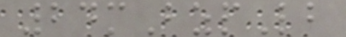24mBzpLb
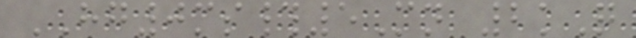HG0ms#5Mn 2kQ
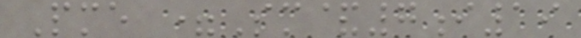Pme =Sm&7i19
